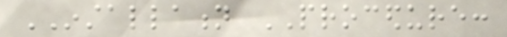INSTALLATION PROCEDURE:
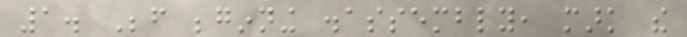1. Before beginning disassembly, mark the
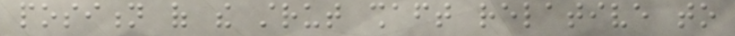position of the strut shaft relative to
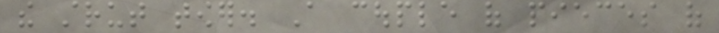the strut tower. A couple of pieces of
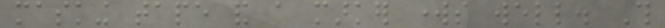masking tape and a marker works well. This
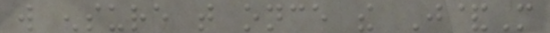will ensure that once the J&M
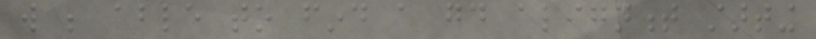will be able to find a good alignment starting
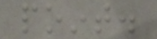point.
